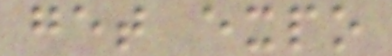get expo
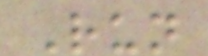Run
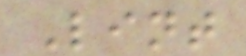Lint
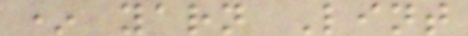* yarn Lint
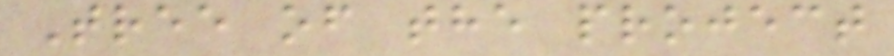Tree of the project
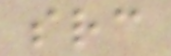src
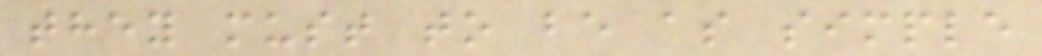they must to be as simple
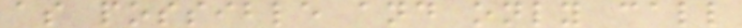as possible and only call
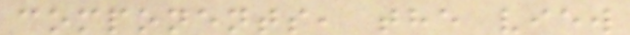components, the view
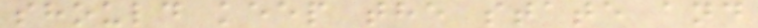should keep the state and
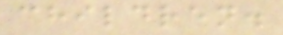children.
